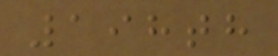198th
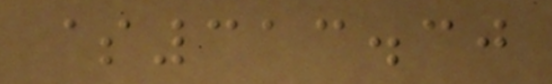$313.30
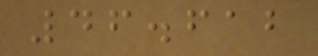46.612
